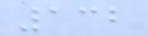132
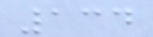134
